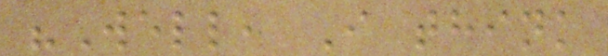"Well, I think
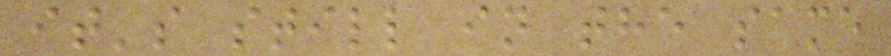it's still in the same
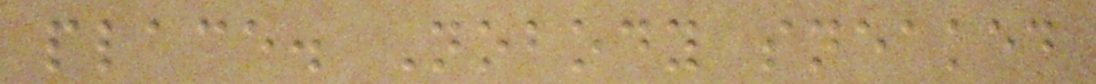place. Nobody sneaked
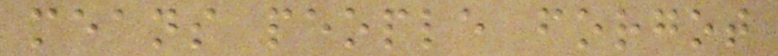means people forgot
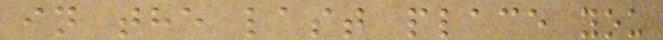in the last place you
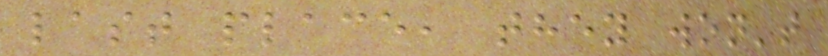last place, they won't
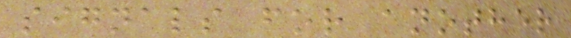signals for another
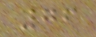76
